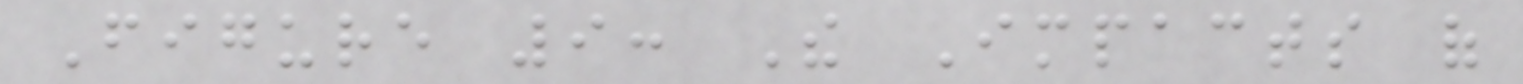Figure 9: The Impacts of
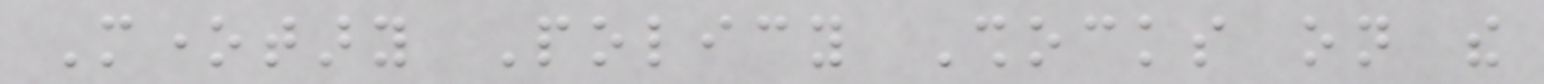Monetary Policy Shocks on the
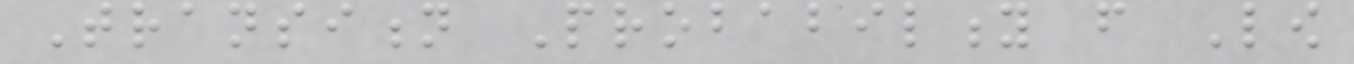Transition Probability from Low
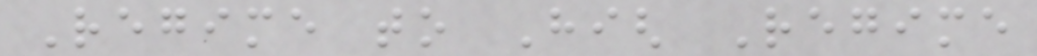Regime to High Regime
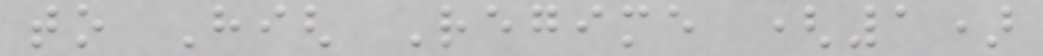to High Regime (1)
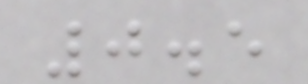0.5
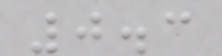0.3
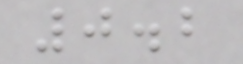0.2
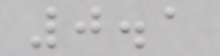0.1
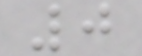0
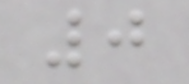0
